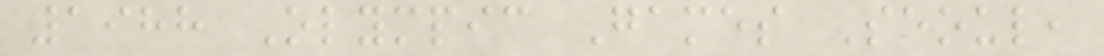1988 Olympic Games Seoul,
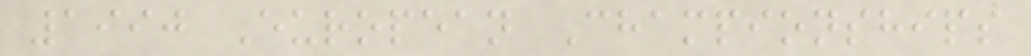1990 European Championships
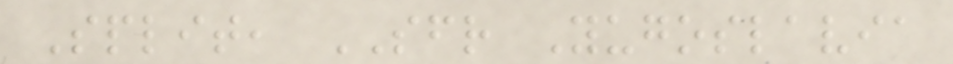Split, SFR Yugoslavia
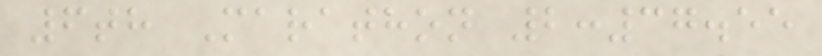6th Marathon 2:37.55
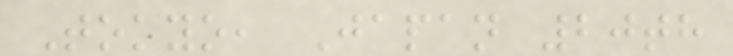Tokyo, Japan 20th
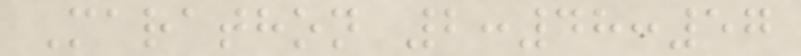Marathon 2:48:57
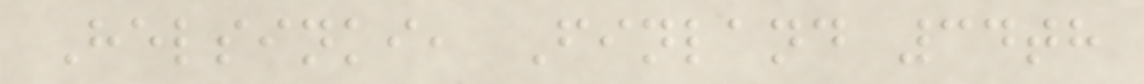Helsinki, Finland 34th
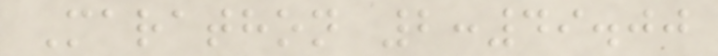Marathon 2:49.00
